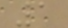1
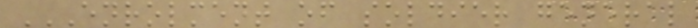ENROLMENT OF SOLDIER GENERAL
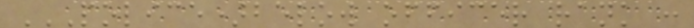POLICE)BELOW OFFICER RANK :
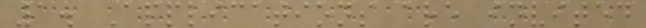1. Applications are invited
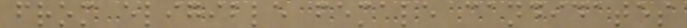from eligible female candidates
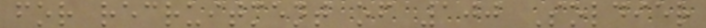for recruitment of 100 Soldier
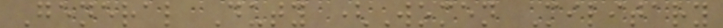General Duty (Women Military
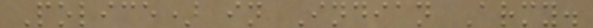Police) in Indian Army.
